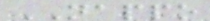NAPPO
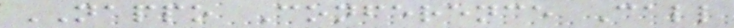NAPPO Conference Call
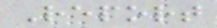Report
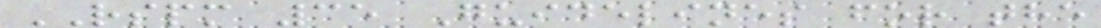RSPM 35 Guidelines for the
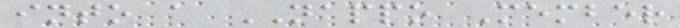into a NAPPO Member
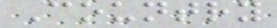Country
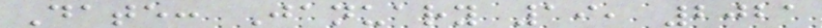Date: January 19, 2021
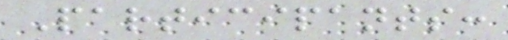Participants:
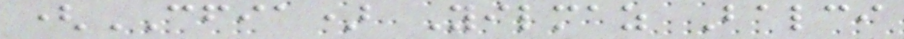(CFIA) Yilmaz Balci
